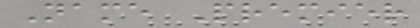Name Premier
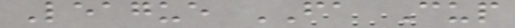League FA Cup
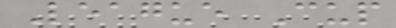League Cup
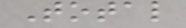Total
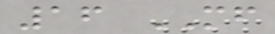16 MF
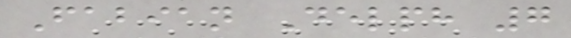Fabian Delph 7
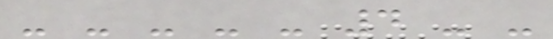- - - - - 4 - -
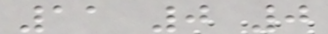11 0 0
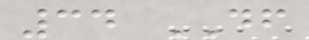34 DF
